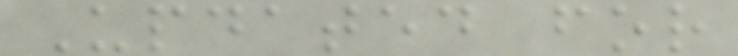Updated for
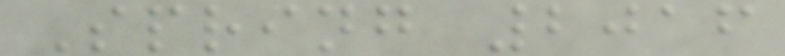Spring 2016
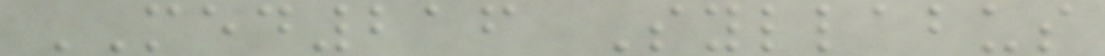MED216 Syllabus
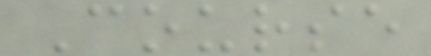Course
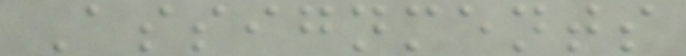Assignments
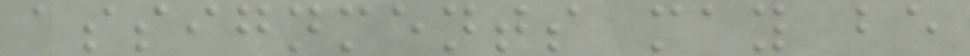assignments may be
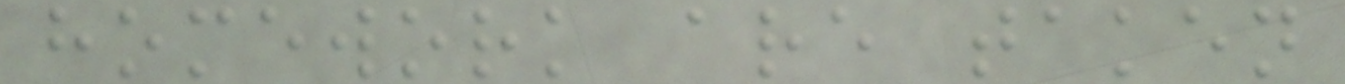homework are taken
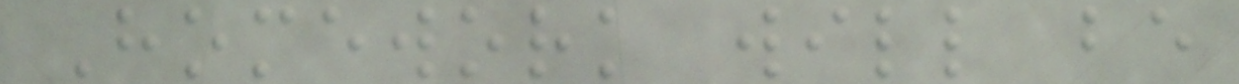Homework will be
